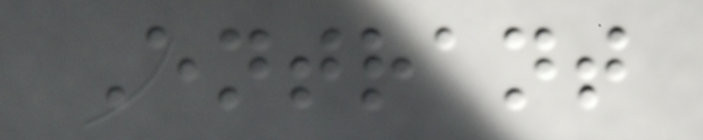Entrant
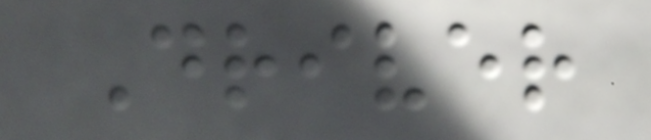Driver
